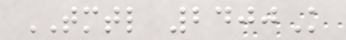TMTL 2400K
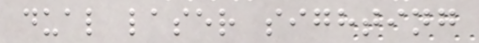dual laser sighting
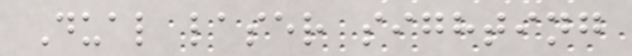Dual laser sighting
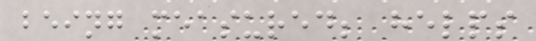being measured; helps
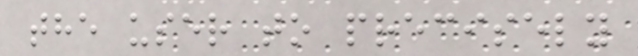the user to precisely
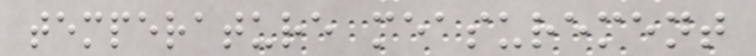temperature measurement
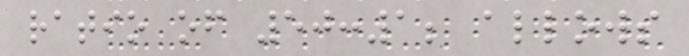ratio of 50:1; allows
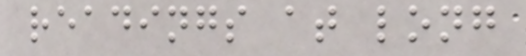readings at long
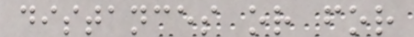distances or for
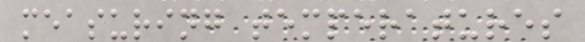measuring temperatures
